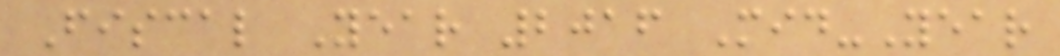Fiscal Year 2016 Mid-Year
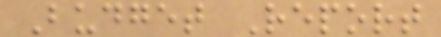Budget Report
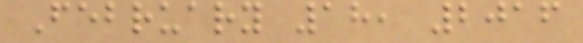February 18, 2016
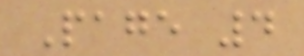Page 4
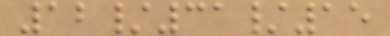12/31/15
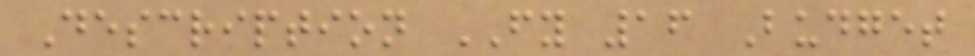Description FY 16 Budget
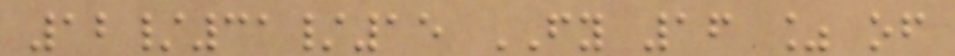12/31/15 FY 16 % of
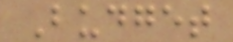Budget
